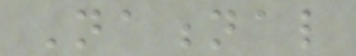National
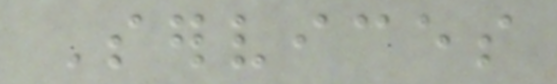Services
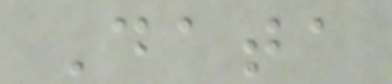Data
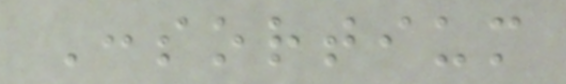Consortium
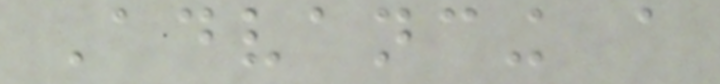Advancing a
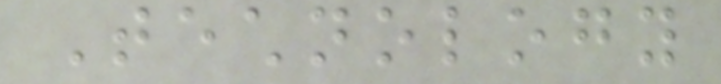Technology
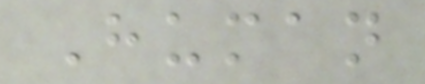Human
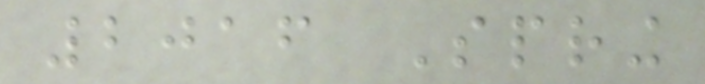2016 Spring
